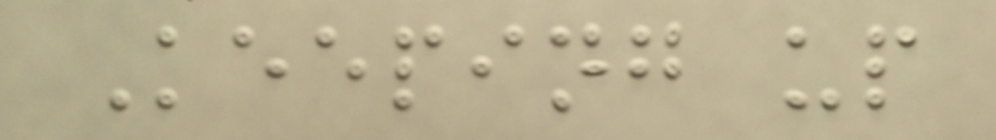Keeping up
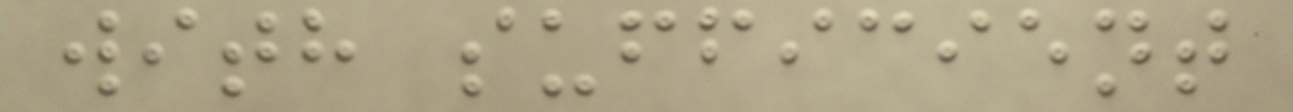with sufficient
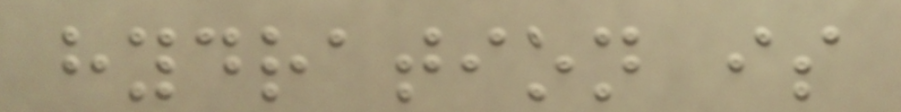hydration is
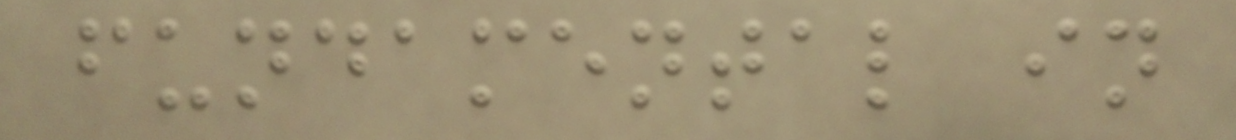fundamental in
